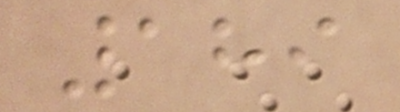189
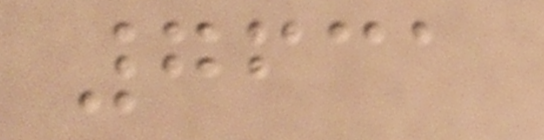7631
